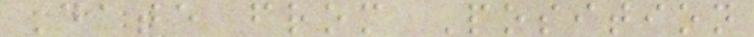Date from Position
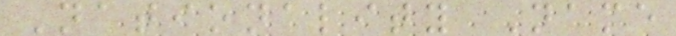Nationality Name
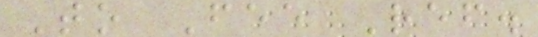To Fee Ref.
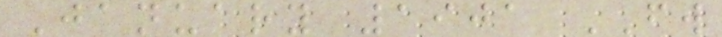January 1901 FW
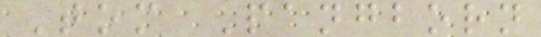Tom Pangborn
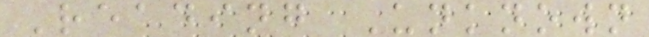Reading Unknown
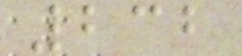232
